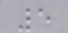5
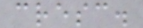cresc.
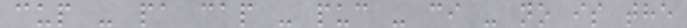cup - pa cap - puc - ci - no is the
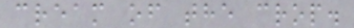cream of the crop.
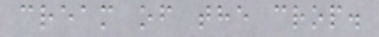cream of the crop.
